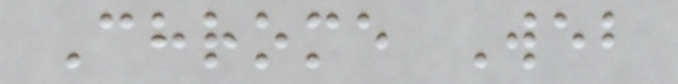Chrome Web
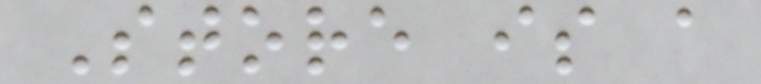Store is a
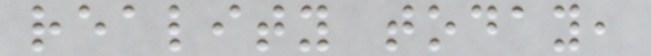reality today,
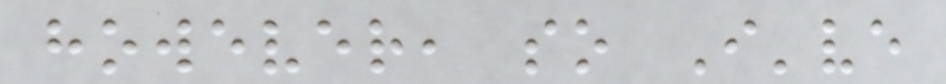however, so I've
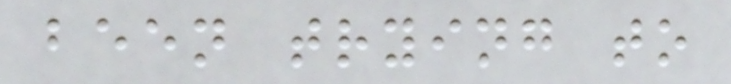been trying to
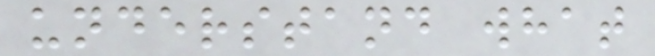understand what
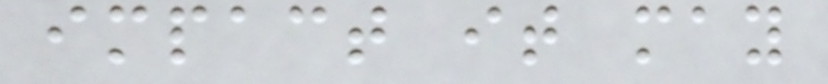impact it may
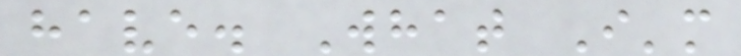have. What I'm
